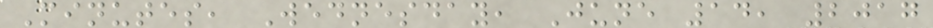Minutes, Wednesday, June 14, 2017
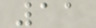11
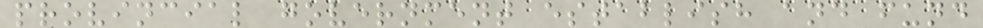provincial government establish and fund
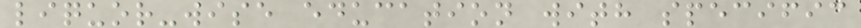liquor-wise education with specific
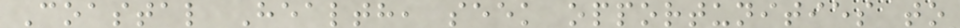Coastal Health, seek opportunities to
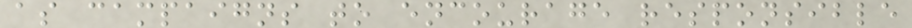as campaigns to encourage responsible
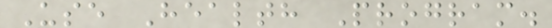Use Health Program.
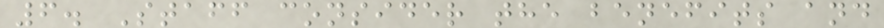6. Staff consider the benefits and
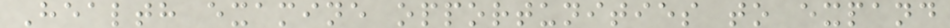Health examine opportunities to expand
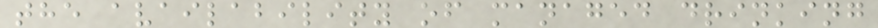the availability of managed drinking
